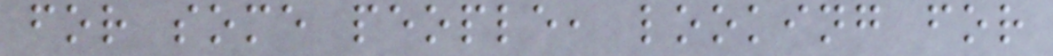for some people, looking for
